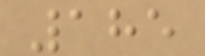185
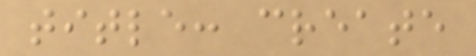title: create
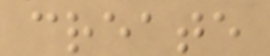create
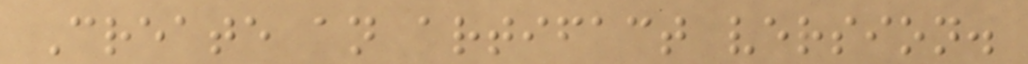Create an artifact version.
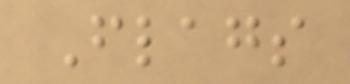Flags
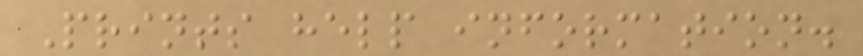Prints help information.
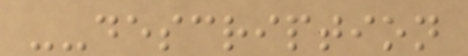--description
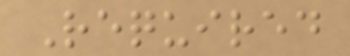Required
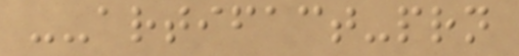--artifact-prn
